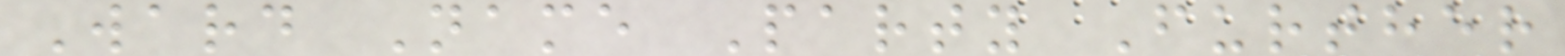Ward Name Party Further
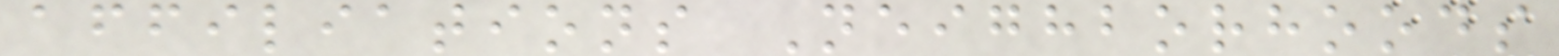affiliations Neighborhoods
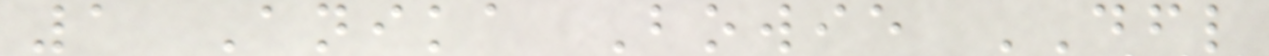1 Anika Bowie DFL
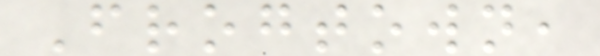Frogtown,
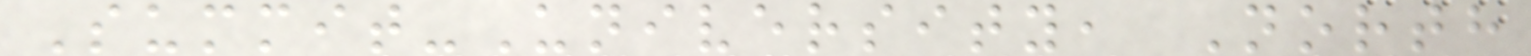Summit-University, North
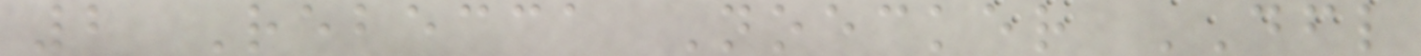2 Rebecca Noecker DFL
